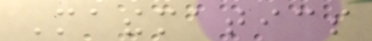Mathematics
